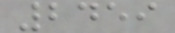2459
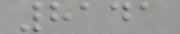8141
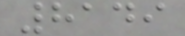8149
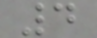4
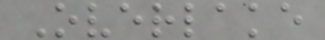Overlake
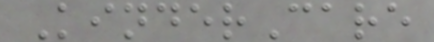KinderCare
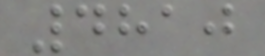4810
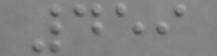459
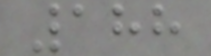188
